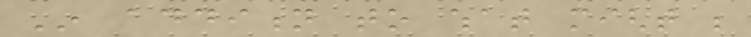In addition to what might be
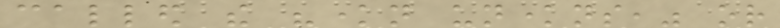called the "known unknowns," or
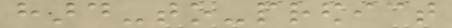hard-to-predict
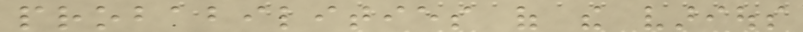probabilities of the various
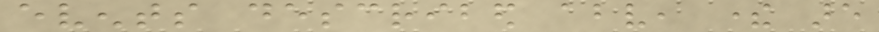events described above, there are
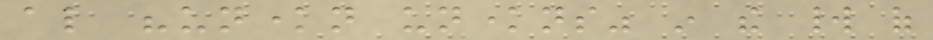also "unknown unknowns" in the world of
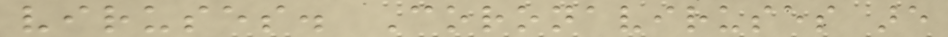viruses. Coronaviruses are
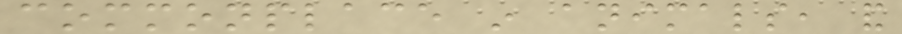commonplace in animals, and
